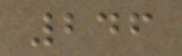246
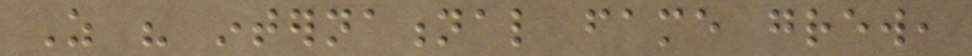As his international fame grew,
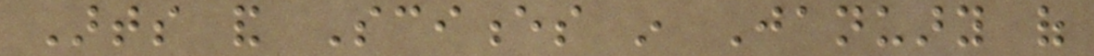Arts and Sciences in January of
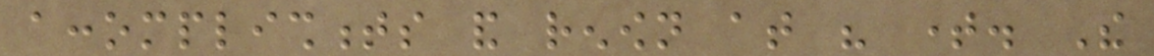accomplishments and renown at his time. The
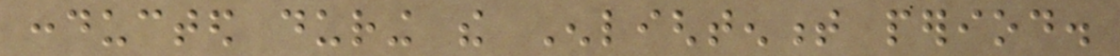conducted during the Enlightenment period.
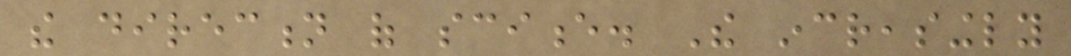the direction of science. The increasingly
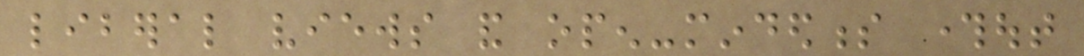liberal views and open-mindedness throughout
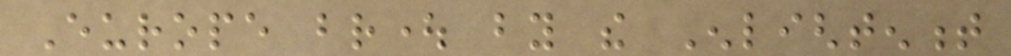Europe brought by the Enlightenment
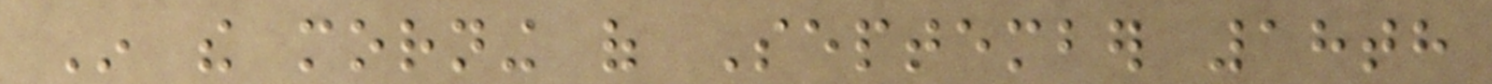In the morning of September 18th
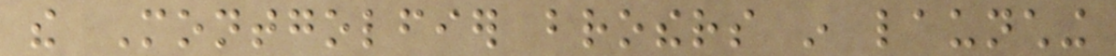the Montgolfier brothers in launching
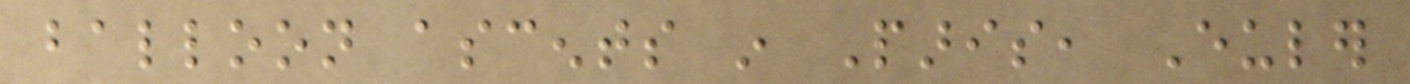balloon ascents in Paris, Euler
